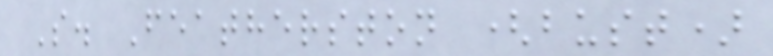S. Featherston (bust)
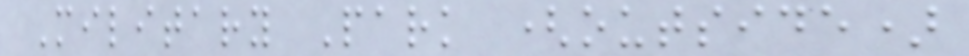Military Park (outside)
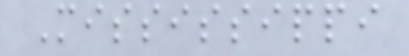Mississippi
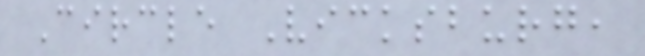Circle Vicksburg,
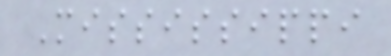Mississippi
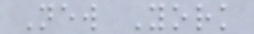New York
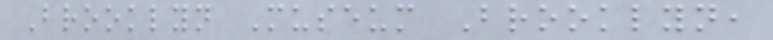Brooklyn Museum Brooklyn,
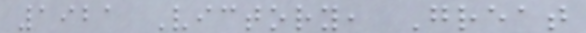1921 Victory, Great
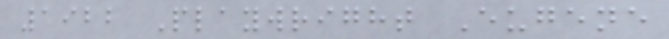1922 Playwright Eugene
